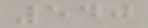540
